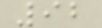92
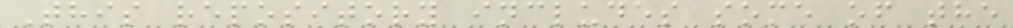This repository includes some of the
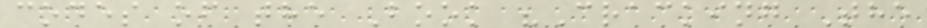codes of the Book "Cracking The
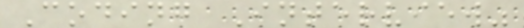Coding Interview"
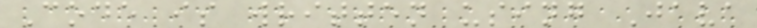Code is written using Java
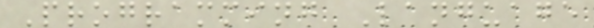Programming Language
